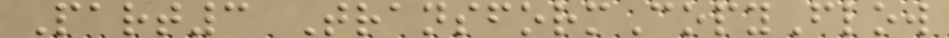Part3 TransformCopyFlow
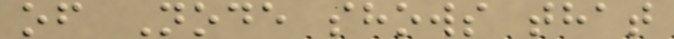of Node shows that
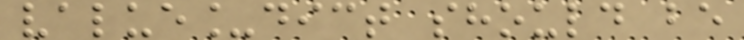value_dict should be
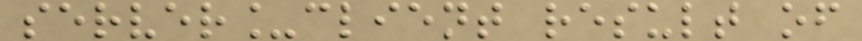server_client result of
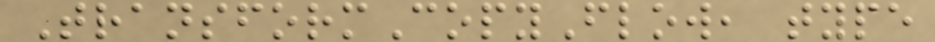TransformCopyFlow, type
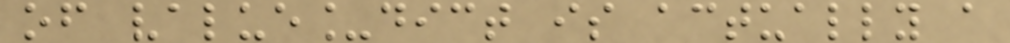of value_dict is actually a
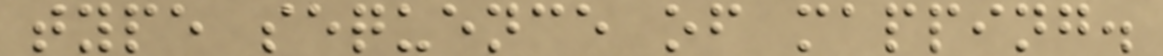type sequence of mapping.
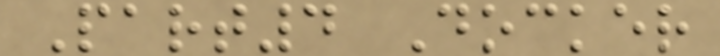Part4 Docker
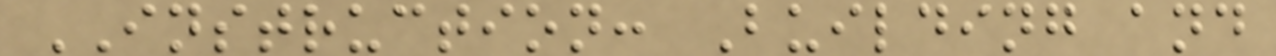INSTRUCTION: Building and
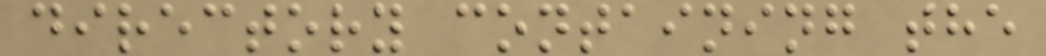directory containing the
